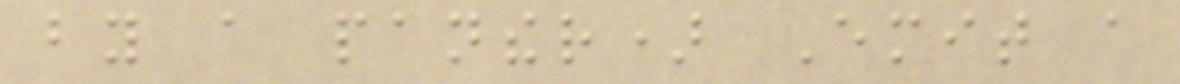by a panther) Emit a
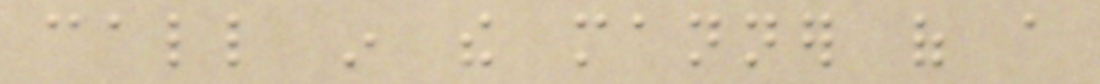call in the manner of a
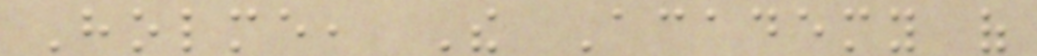Holme, The Academy of
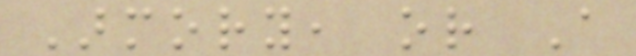Armory, or A
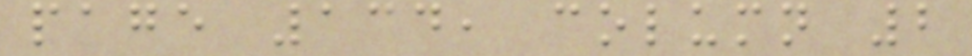page 134, column 2
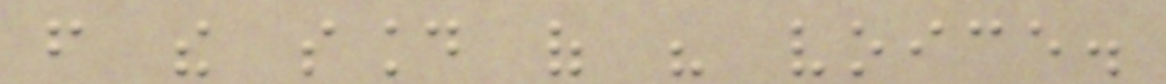from the sound of his voice.
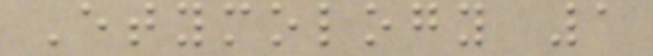Etymology 1
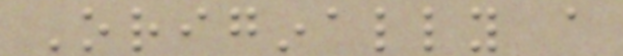Originally a
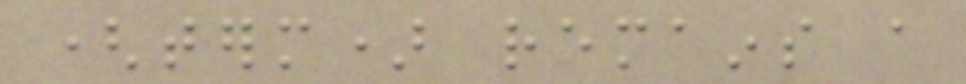(term) remains a
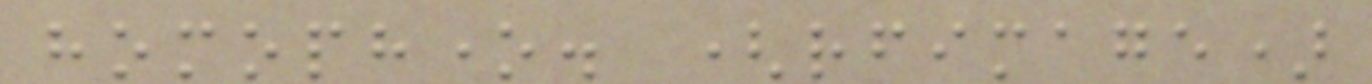homophone. (rfimage)
